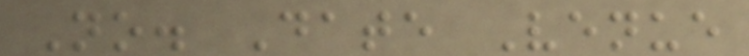No. Date Venue
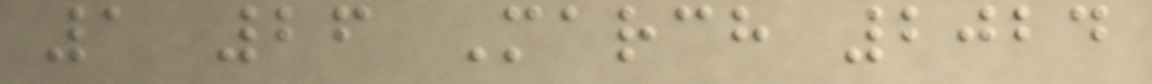1 26 March 2024
